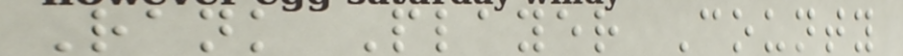Rank Player County
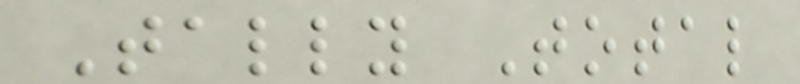Tally Total
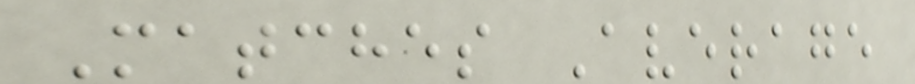Matches Average
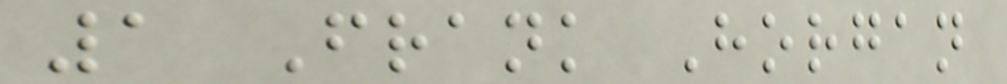1 Frank Horgan
